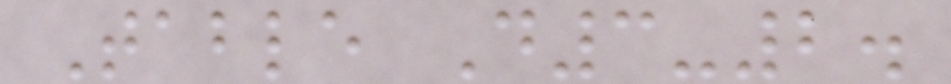Table D3-2.
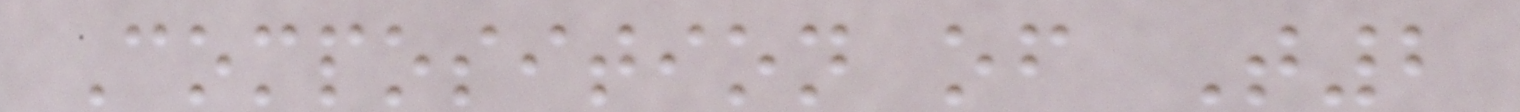Composition of T2
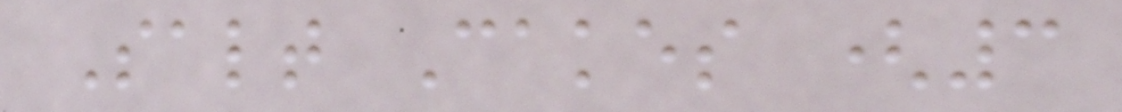Salt Cakes (3
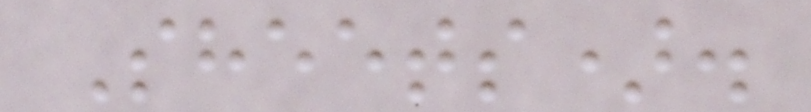Sheets).
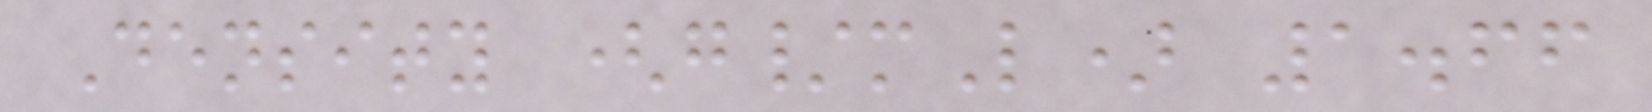Density (g/mL) 1.66
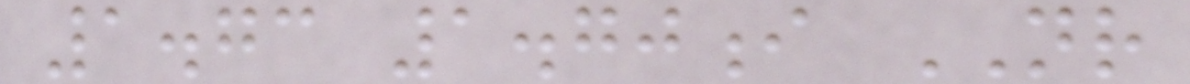1.73 1.70i NR
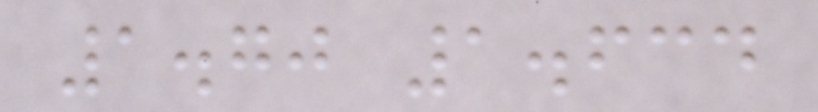1.70 1.634
